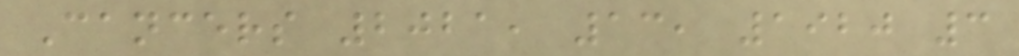Cancers 2021, 13, 1920 3
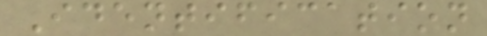Identification
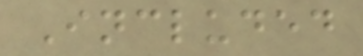Included
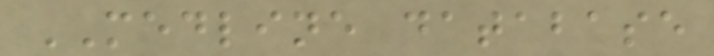MEDLINE database
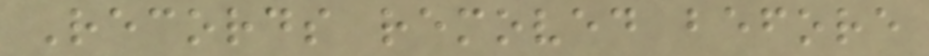Records removed before
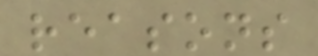reasons
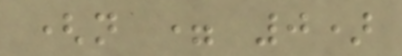(n = 0)
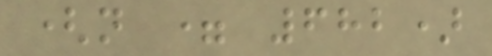(n = 682)
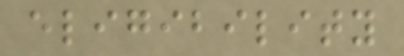eligibility
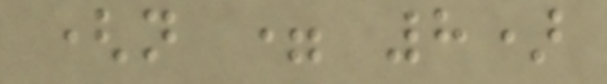(n = 8)
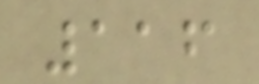116
